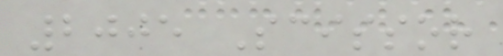2005 Scissor
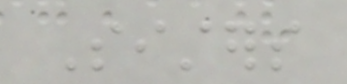Sisters
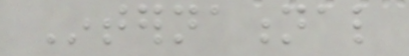International
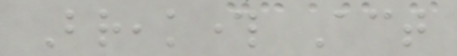Breakthrough Act
